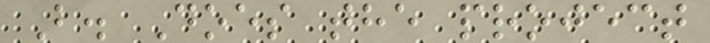B. Does the project
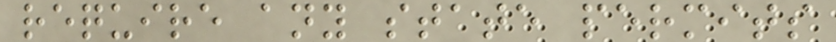require any state permits
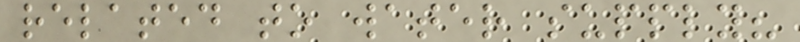related to water supply?
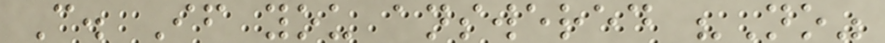C. If you answered "No"
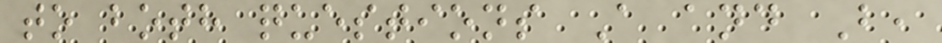to both questions A and B,
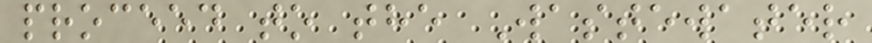proceed to the Wastewater
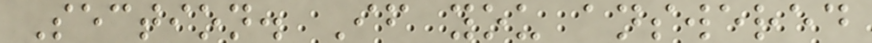Section. If you answered
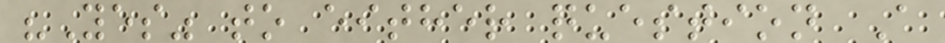"Yes" to either question A
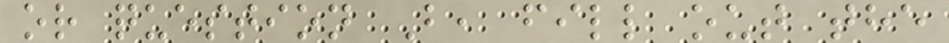or question B, fill out the
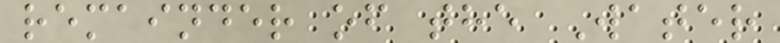remainder of the Water
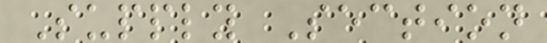Supply Section
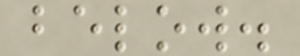below.
